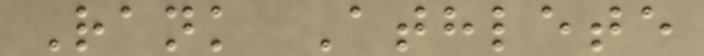Rank Athlete
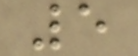5
